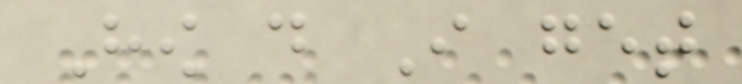How do I get
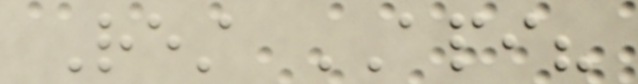Rest API?
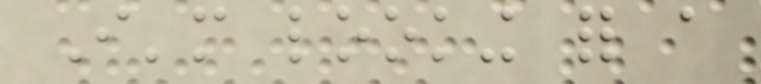I'm looking for a
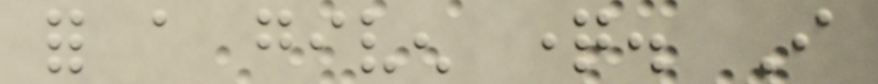for a given question. I
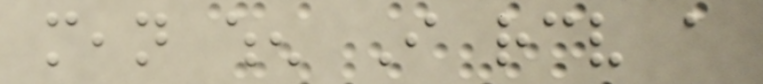mean when I receive a
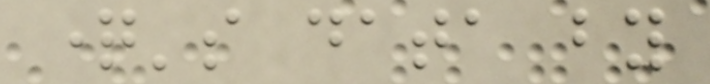question's data by
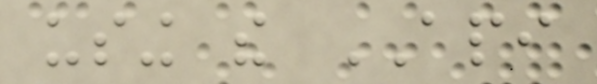using the API
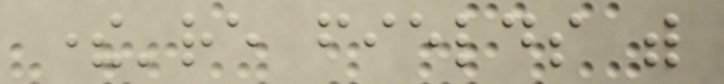there're fields with
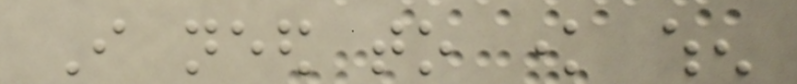I need to know when
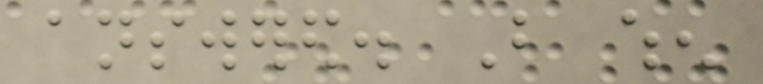answered. But when
